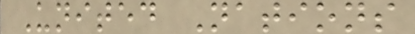United Nations
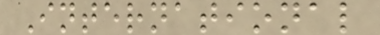International
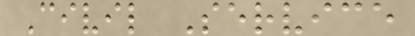Civil Service
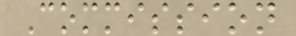Commission
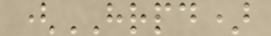(HRPD)
